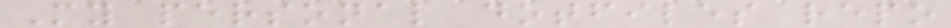My personal dotfiles repo
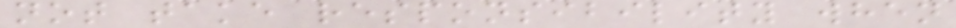not take responsibility when
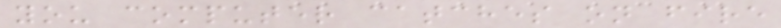you computer catches on fire
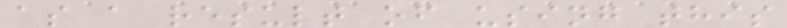as a result of using this
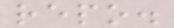repo.
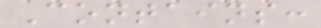Contains:
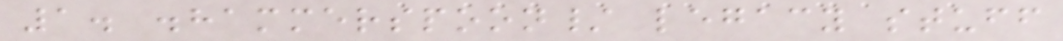1. .hammerspoon/ legacy stuff
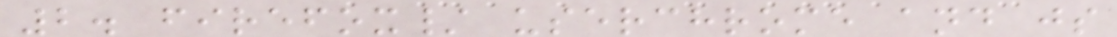2. firefox/ userchrome and js
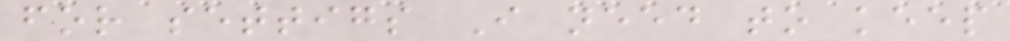for settigs I need to keep
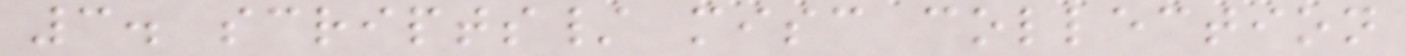3. scripts/ misc collection
